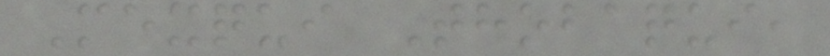Mexqui Thobaqui,
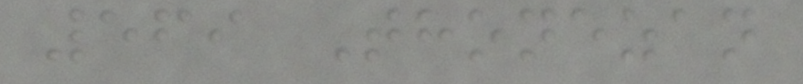569 Thonezan
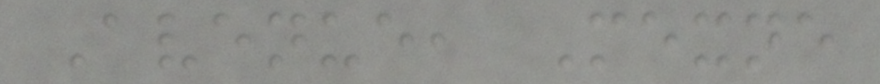Avenue, Mexne
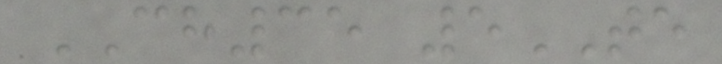CH35 5TE
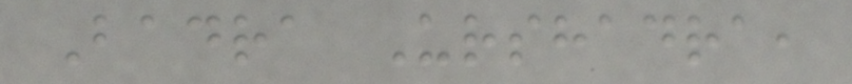Badra Urshadra,
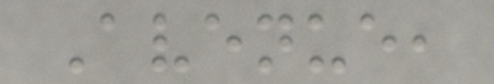Avenue,
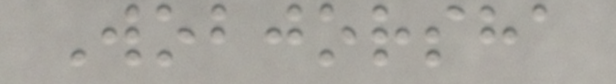Wobjorsha
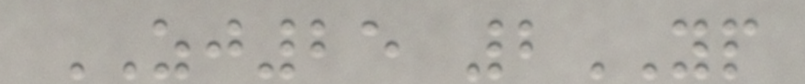ZJ25 2YP
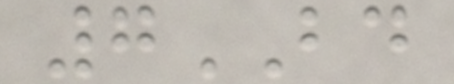7BD
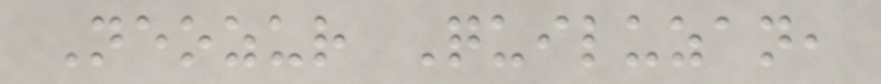Neozur Quiluzan,
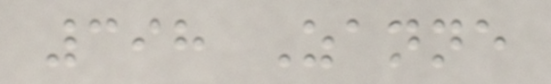398 Zanne
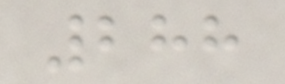288
